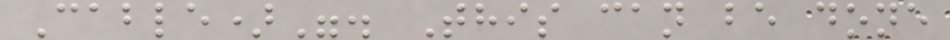Cable)". This can be done
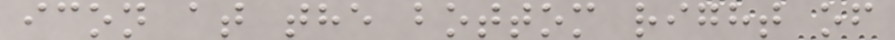icon at the bottom right of
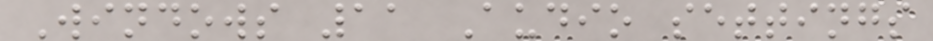Windows 11 Audio settings
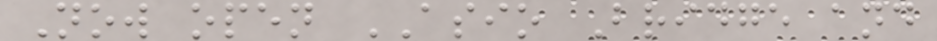Now open ASIO Bridge and
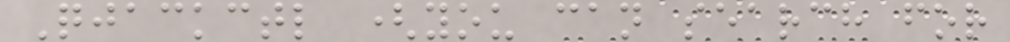Qjackctl (you can search for
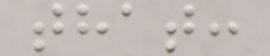that:
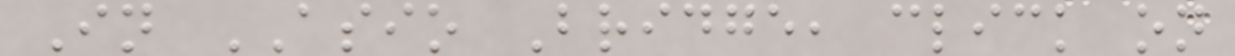In ASIO Bridge, click on
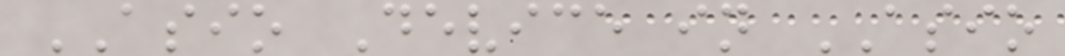ASIO Device in ASIO
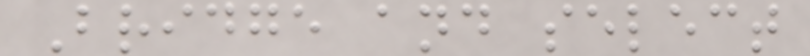Bridge and select
